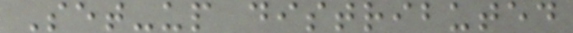Set-up distributed
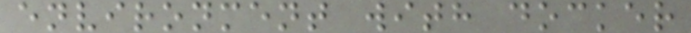environment with docker
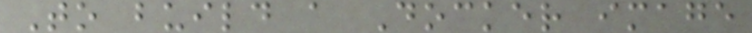To build a Docker image
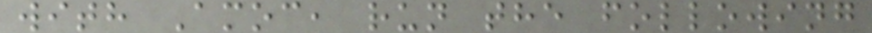with Amoc, run the following
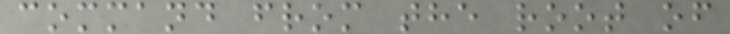command from the root of
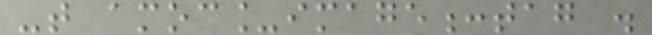-t amoc_image:tag .
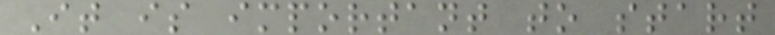It is important to start
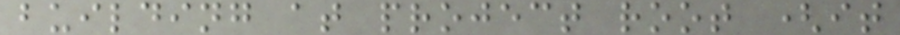building at project root (it
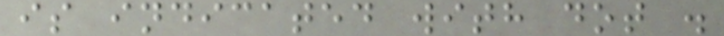is indicated with dot .
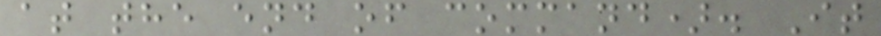at the end of command). It
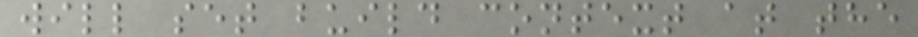will set build context at the
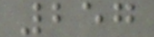257
